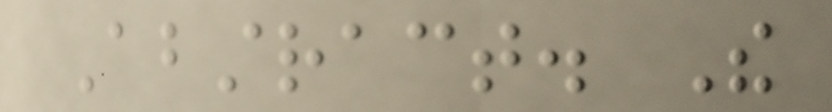Abstract. The
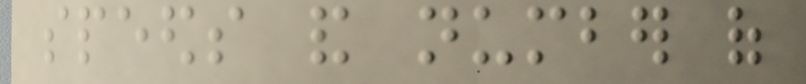speeds and number of
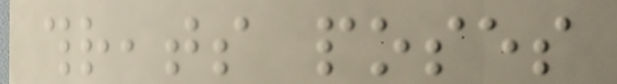threats poses
